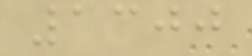1300
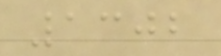1302
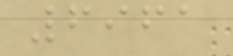6961
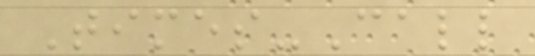Times-Call
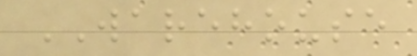WAREHOUSE
